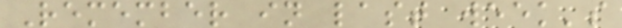Remember in last week's
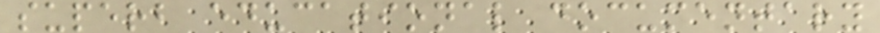superb educational documentary
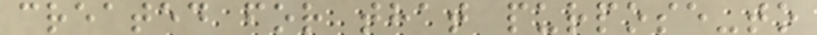created for that purpose-to
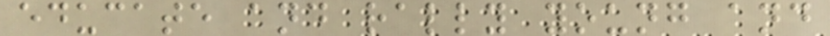educate and rally young and
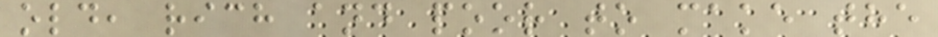old, rich and poor to make the
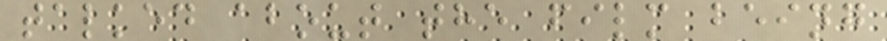talked about the film being
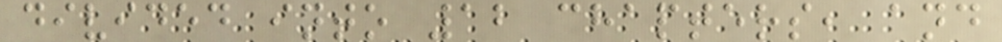divided into 12 chapters, and
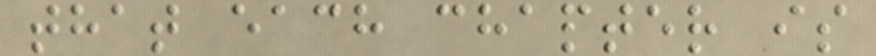that each chapter is
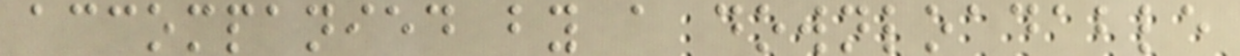accompanied by a downloadable
